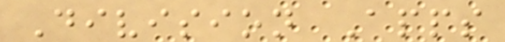Division Apps
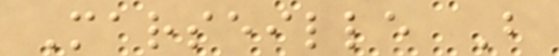Marseille B
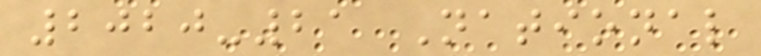2020-21 National
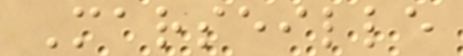Marseille
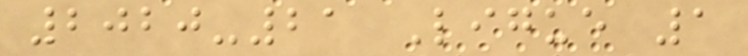2020-21 Ligue 1
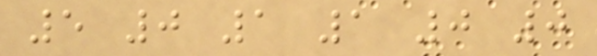5 0 1 1 0 0
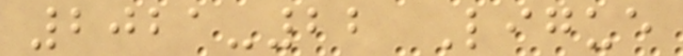2021-22 Ligue
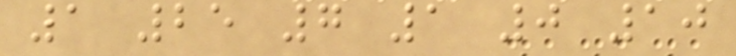1 25 7 1 0 10
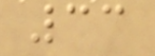33
